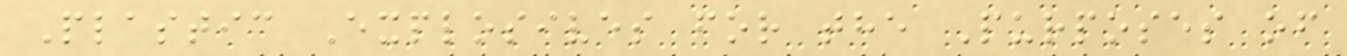Plastic Explosives for the Purposes of
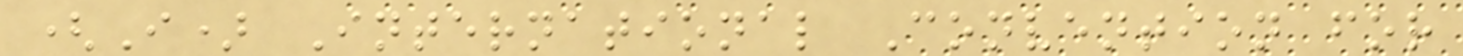(I) International Convention for
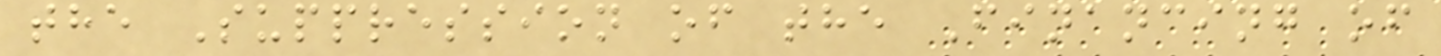the Suppression of the Financing of
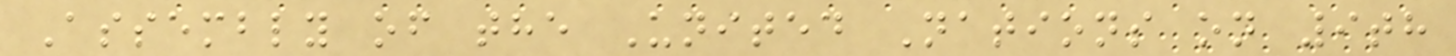Assembly of the United Nations on 9th
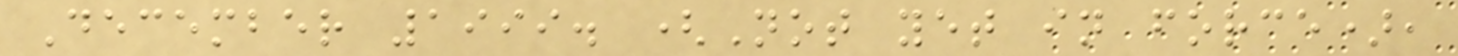December 1999. (Not yet in force),
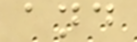and
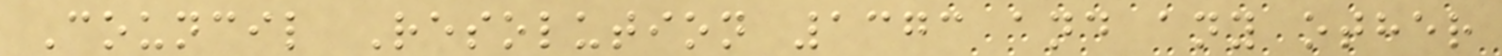Council Resolution 1373 and any other
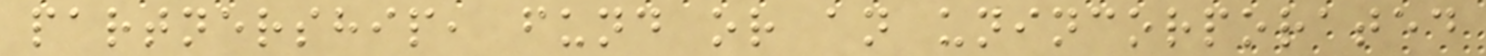partnership, fund or an unincorporated
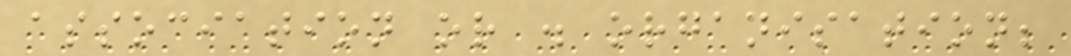association or . organisation;
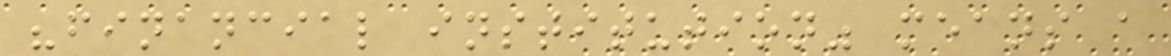"financial institution" means a
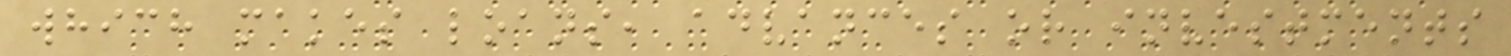which makes loans, advances or investments
